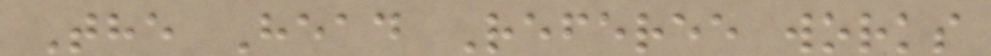The Head Referee works
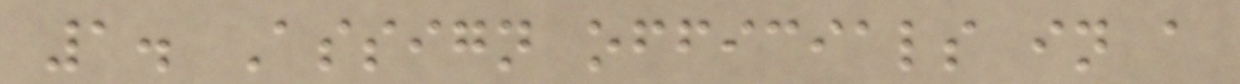1. Assign officials in a
